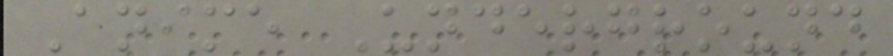Anime Underground
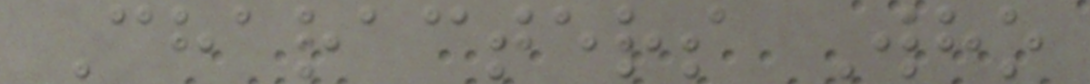Characters Who
